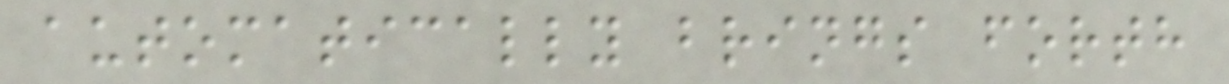automatically brings forth
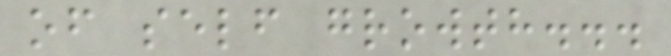of self growth...
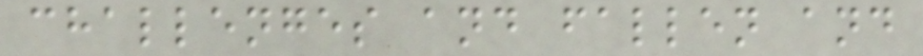challenges and fallen and
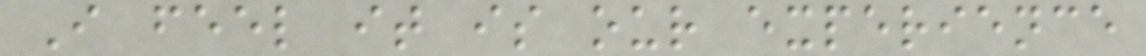I feel it is our experience
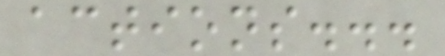actions...
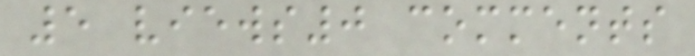5 views0 comments
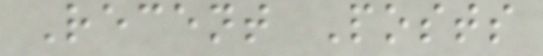Recent Posts
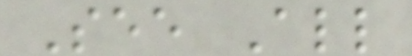See All
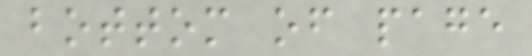bottom of page
